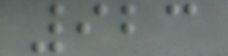923
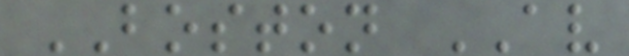BOSTON AV
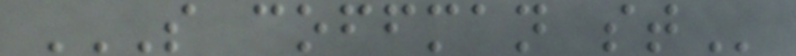S COFFMAN ST
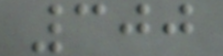300
